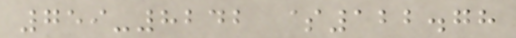759-8242 $122.78
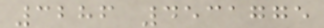3286 4531775
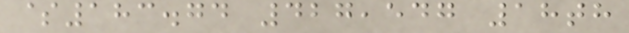$183.74 427,547 18th
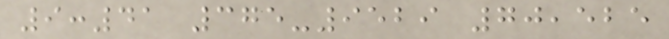9:41 375-9529 70,525
